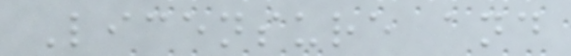Licensure and
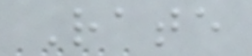Rate
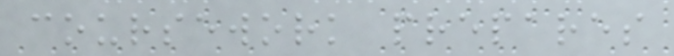coursework prepares
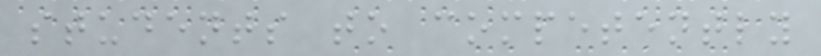students to competently
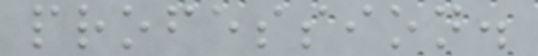profession.
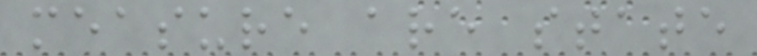measure are state
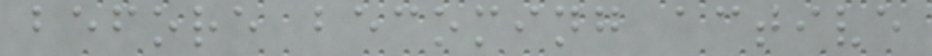before becoming active
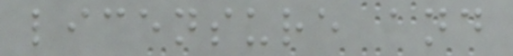licensure and
